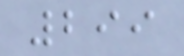299
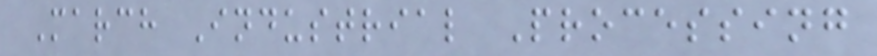March Industrial Processing
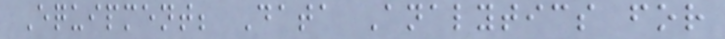Equipment; Data Analytics for
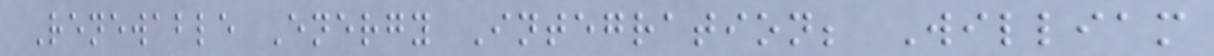Renewable Energy Integration; William
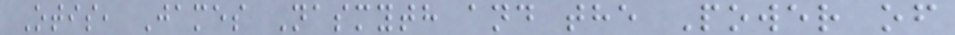Otis, James Nasmyth and the Power of
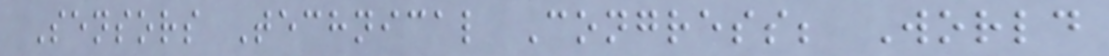Sensors Technical Congress; World
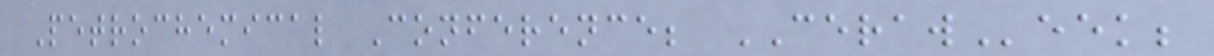Petrochemical Conference; CERAWeek;
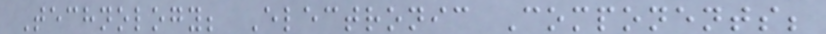Technology; Electronic Components;
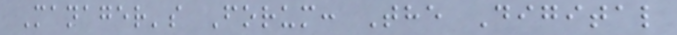Manager's Forum: The Digital
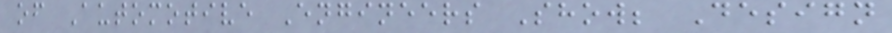of Automotive Engineers Show; Design
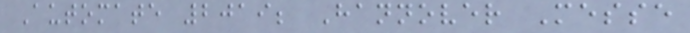Automate 2019; Hannover Messe
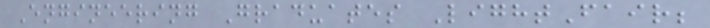Engineering Graduates LightFair;
